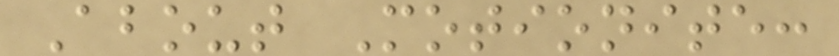About Motionite:
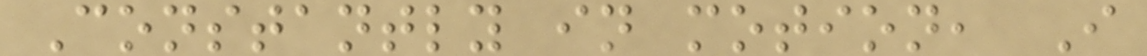Constantly in motion, I
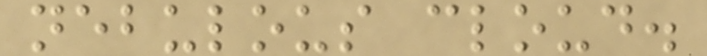nebulous cloud.
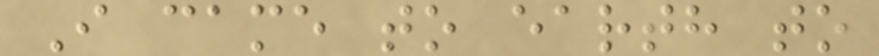I came to earth to
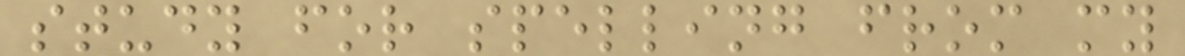study for spelling from my
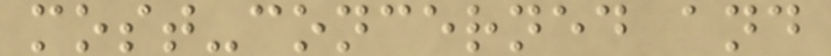most-concerned and
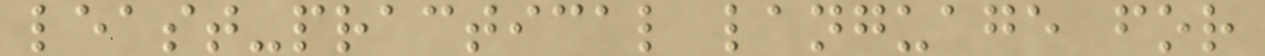least-practical language for
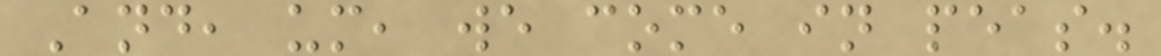And, um, we come in peas.
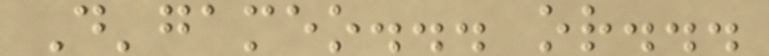D'gameo... or...
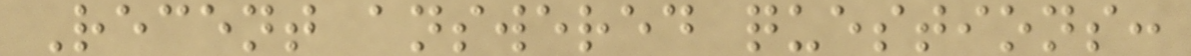Recent answered questions:
